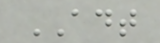ADT
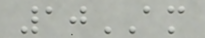10AM
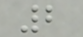2
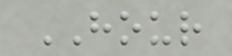HOUR
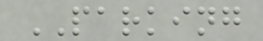PARKING
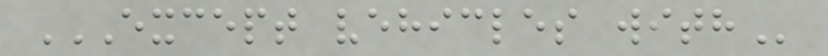EXCEPT VEHICLES WITH
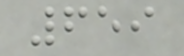659
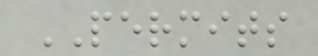PERMITS
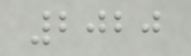2020
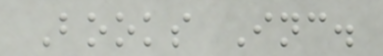Books Inc.
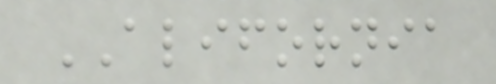ALIFORNIA
